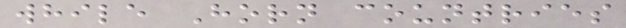while Horn countries
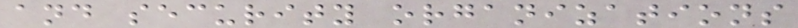and security organizations
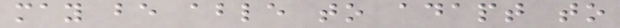may be able to adapt to
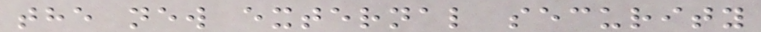the new external security
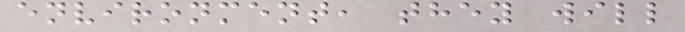environment, they will
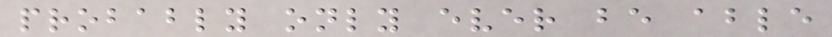probably only ever be able
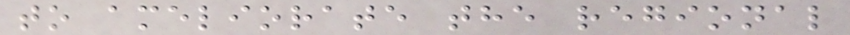to ameliorate the regional
